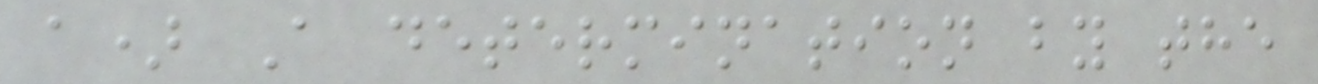a) A determination by the
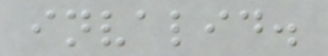invalid.
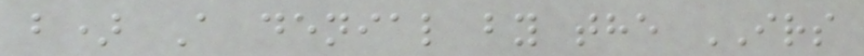b) A denial by the IRS
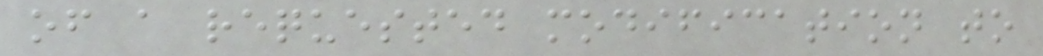of a requested modification to
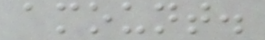amount.
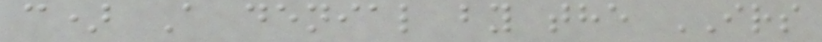c) A denial by the IRS
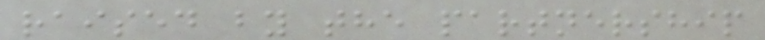raised by the partnership
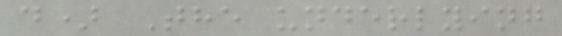d) The underlying
